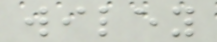wiley
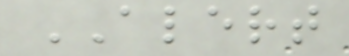ALERT
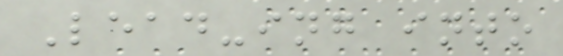Lead-ing into
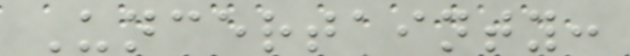Uncertainty:
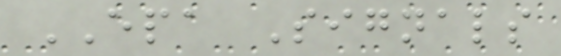EPA Signals
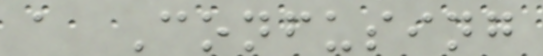a Confusing
